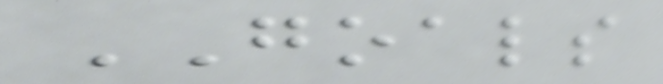GOALS
